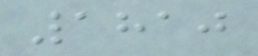1810
